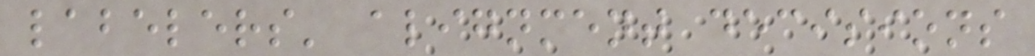labelers' alignment decisions
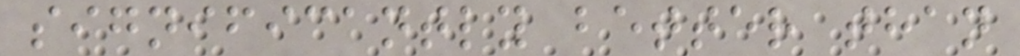significantly better than
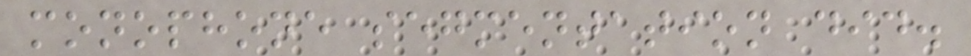monophone segmentation did.
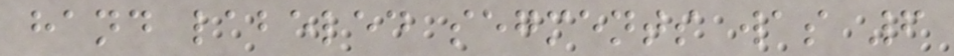hand labeled segments was 6
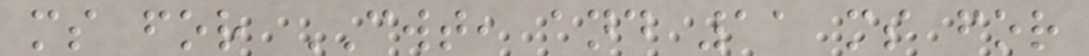ms for CWT, and 11 ms for
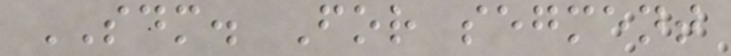SDM. For segment
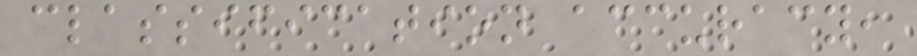classification accuracy,
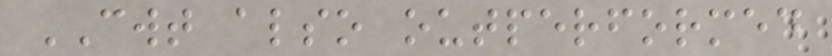CWT also outperformed
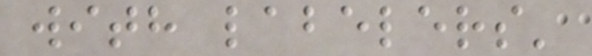with labelers'
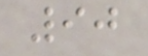90
